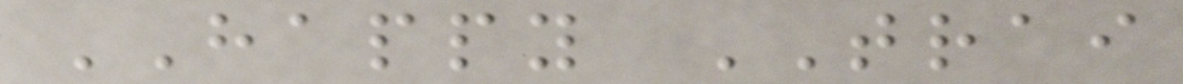HAPPY TRAI
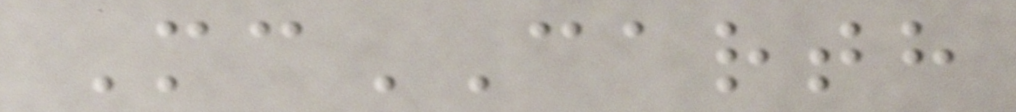McCARTH
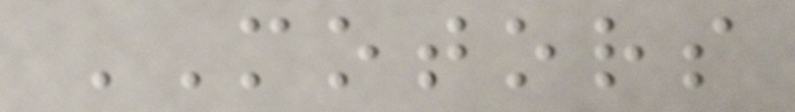MOTORS
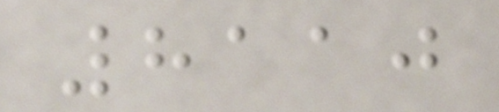8110
